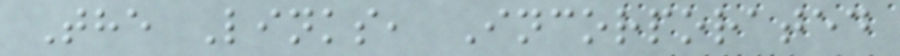The Links, Incorporated
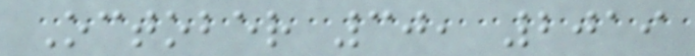October 30, 2019
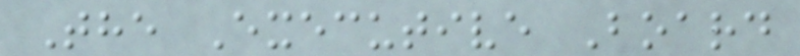The Executive Board
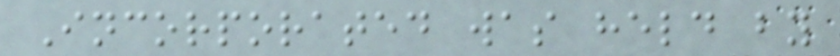Incorporated was held by
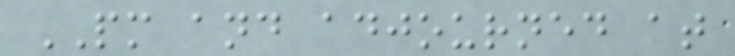PM and adjourned at
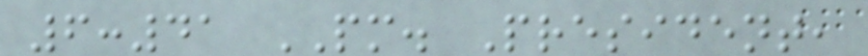6:41 PM. President,
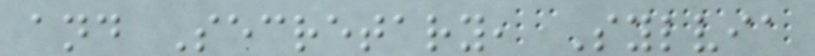and Secretary, Sylvia
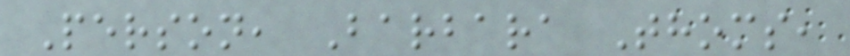Person, Barbara Thoms,
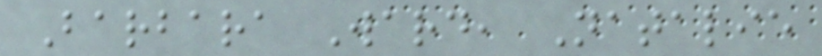Barbara Ward, Natalie
